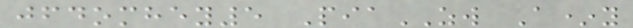jfdomhey5 PiaZW A*y
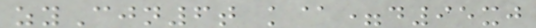zyCjn6t k@=d95xj
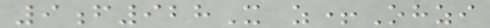9f928X z+Ohzi
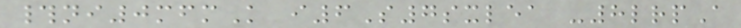#ni0mfmK i6S7sxlea -8lrpA
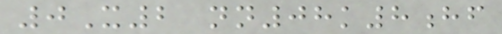0X2 nn08k8hf
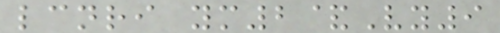lcnri ym2&Vy9
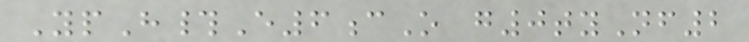YpH#E6cO g0tyNf2
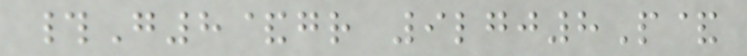#G8&gr 9lgj8P&
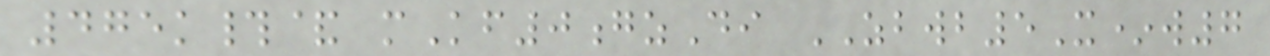475k#& mKf0gzDi ZBWB5X*w7
